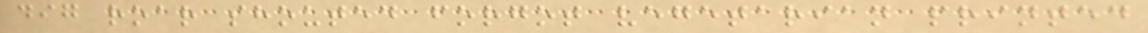dig roar shouted forgot vegetarian printed
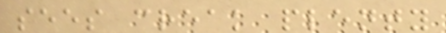sees creak plenty
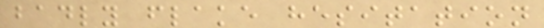badly flake hesitation
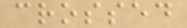crossed
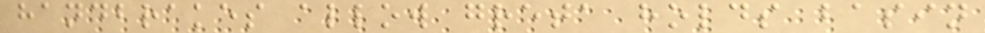handbrakes allow greta holds basin
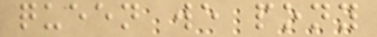queen we pony
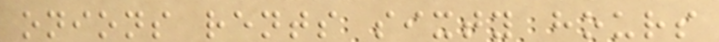onions rents sixty hours
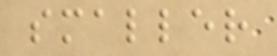smaller
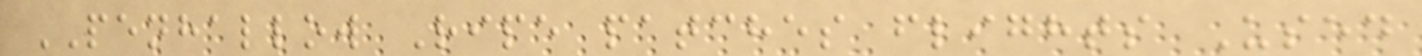PENHALLOW Ripe patches flights Used
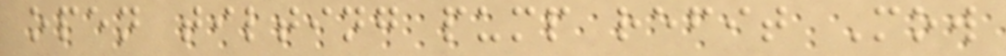open tilting pump refit Mow
